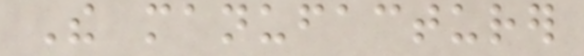The manufacturer
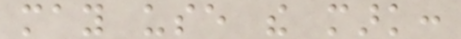may use the mark:
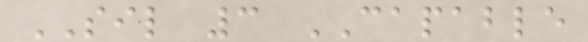SIL 3 CAPABLE
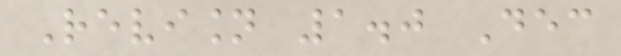Revision 1.0 Dec
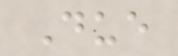Due
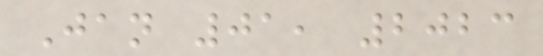Jan 01, 2023
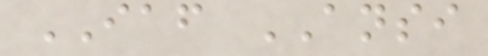IAF ANSI
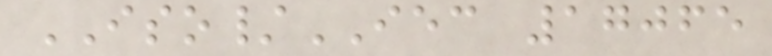ISO/IEC 17065
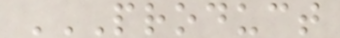PRODUCT
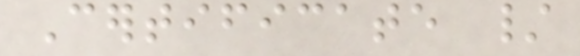Certificate /
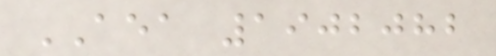AEA 1902082
